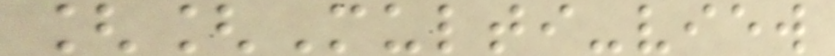[[Multi-view
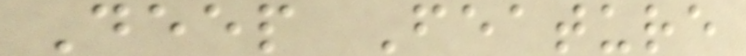Deep Feature
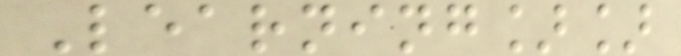Learning]]
